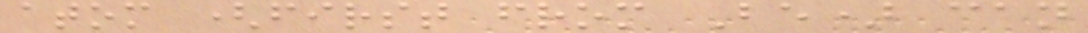atom (first from Be) can
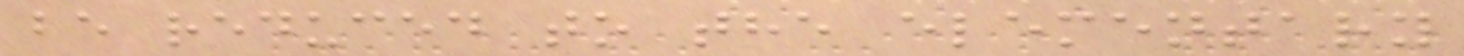be reduced to the elementary
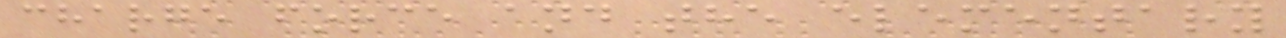charge force and the elementary
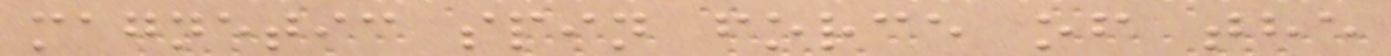magnetic spin force of the
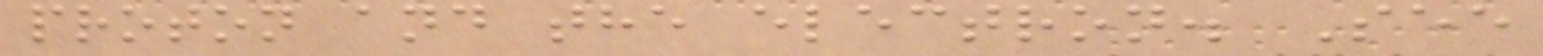proton and the electron. See
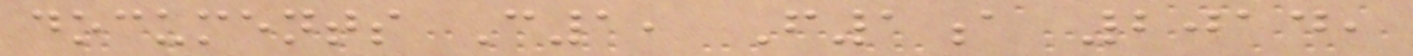documents C1, F1a 2014,
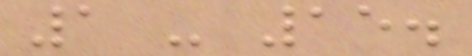1 - 15.
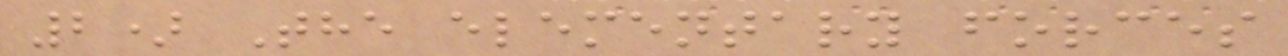2) The elementary forces
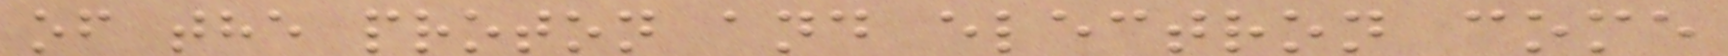of the proton and electron come
